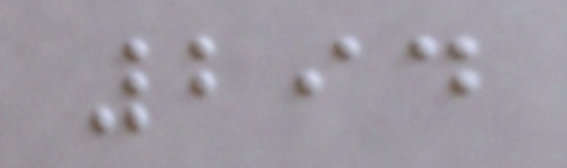294
